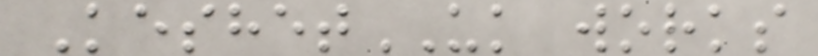KeshetUK works
